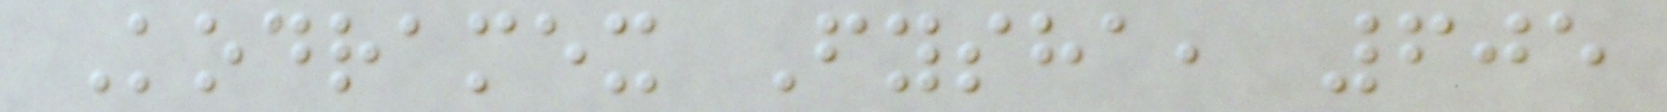Kodramex Fysha, 605
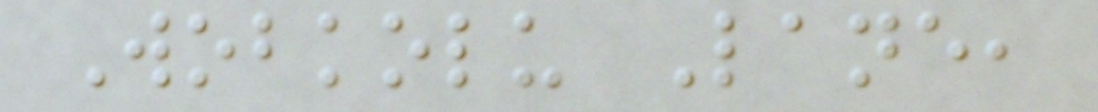Wobkolu Lane,
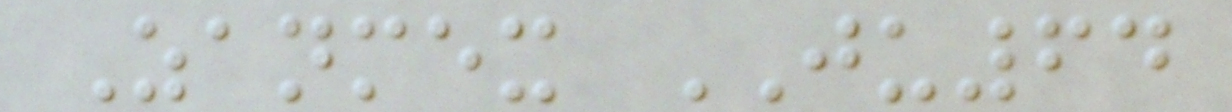Zanmex JU64
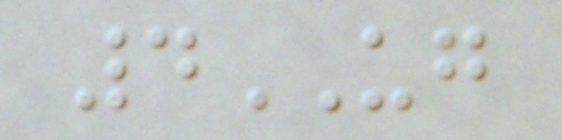4UG
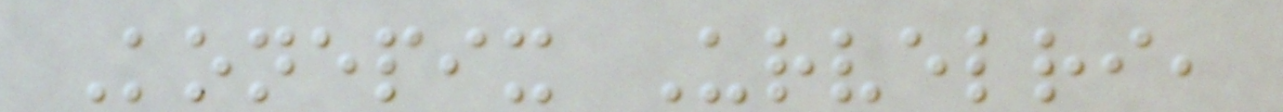Konepix Urvelri,
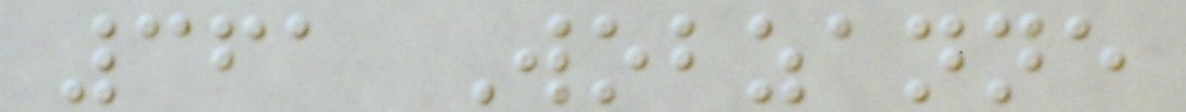361 Wobzanne
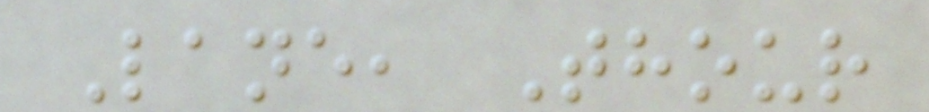Lane, Thour
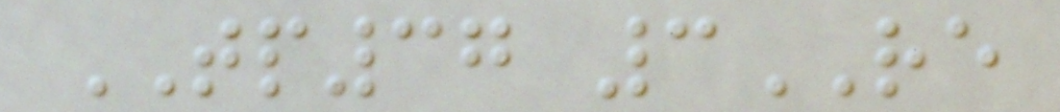TP37 3RE
